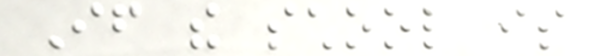If the school is
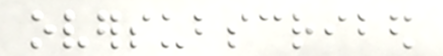oversubscribed
